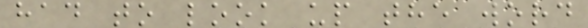had to look up the word
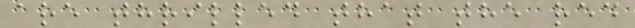are thrilled that the red
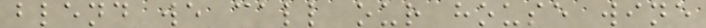blend we call our house wine
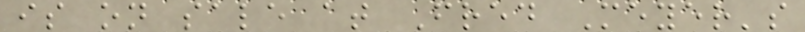is on sale at Fred Meyer's
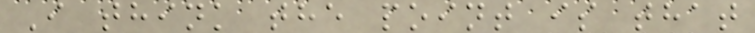I think the point is that
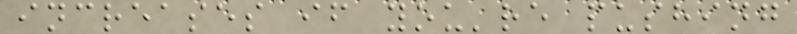increases if you're pushing
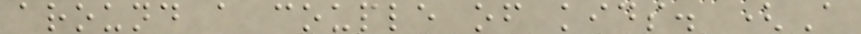around a couple of kids. (A
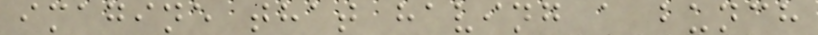imagine that having a bunch
